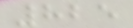825
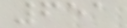651
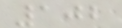102
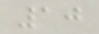10
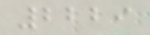2229
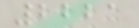2221
